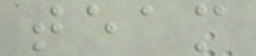team
